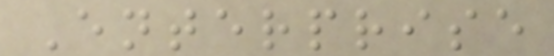Enterprise
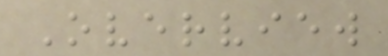Overview
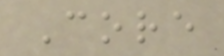Core
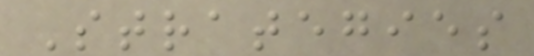Strategies
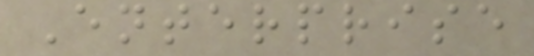Enterprise
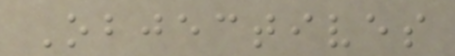Objectives
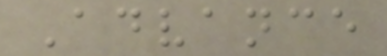Advance
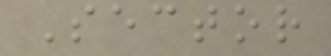Sector
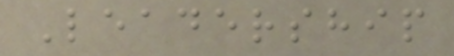Leadership
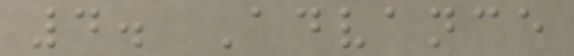4. Advance
